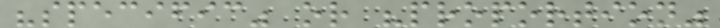"specific" or "proportion"
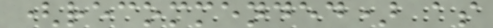(recommended) as
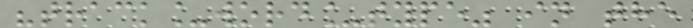"track_word_type" in the
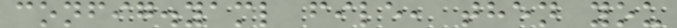config.yaml file, then you
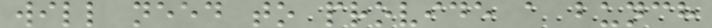will need to provide a bunch
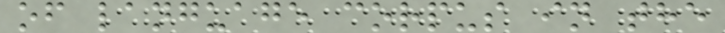of language corpus in the
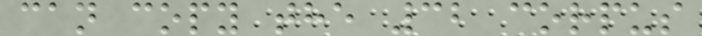can copy the 32 corpus
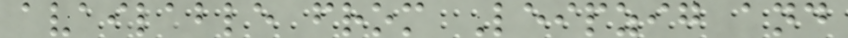available from Leipzig and
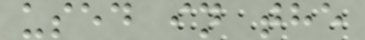used in the
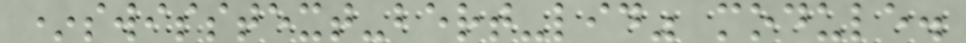*swisstext-bert-lid" module.
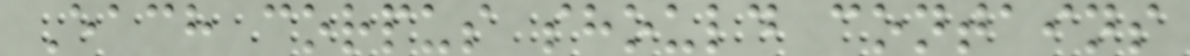Each corpus should contains
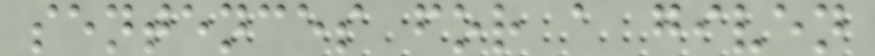sentences for a given
